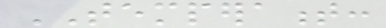TEMPERAMENT:
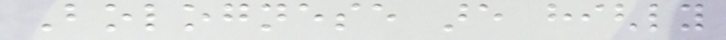Bolognese are highly
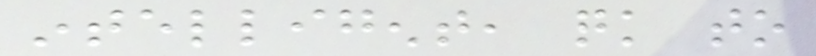intelligent, quick to
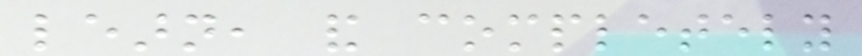learn, and completely
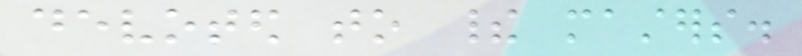devoted to their masters.
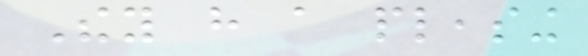They have a pleasing
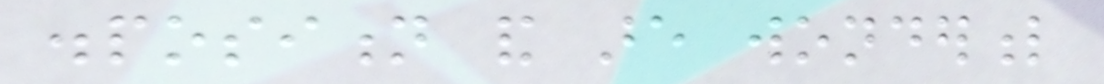disposition and are wonderful
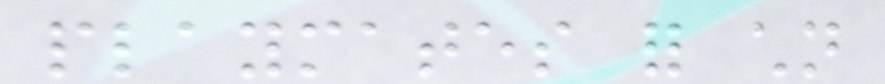playmates for children
